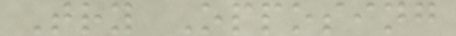Try Opposing
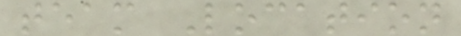team Location
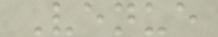Venue
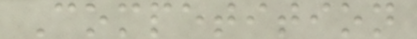Competition
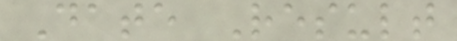Date Result
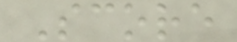Score
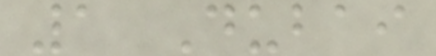1 Dubai
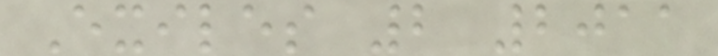Exiles 2 2011
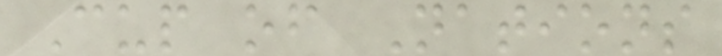Cup of Nations
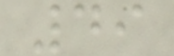49
